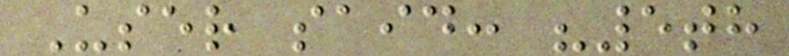User said: "5th
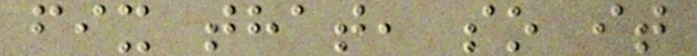fix that, so it
